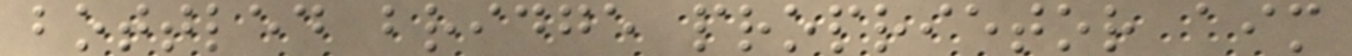bottled bridge proprietor aim
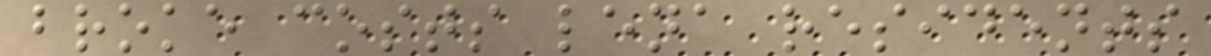broke costs lena residents
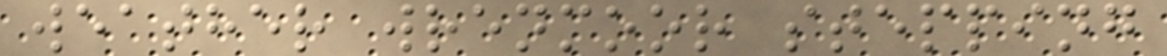weather wrenmoor stepping
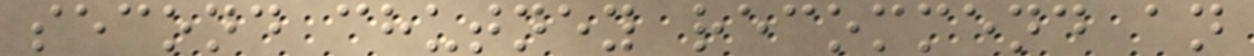second chutney recommend an
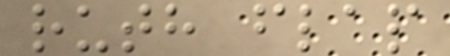ruth flap
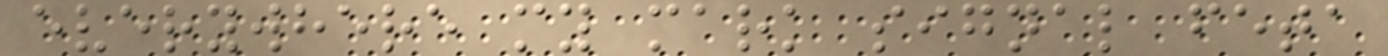everywhere my mark signal feta
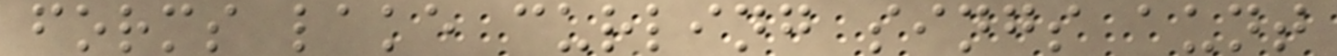forms lake curling sings aunt
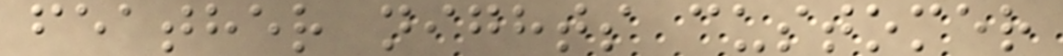feather nights customer
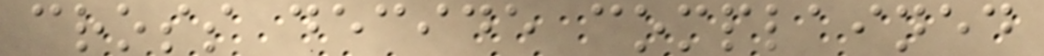cross decide complained
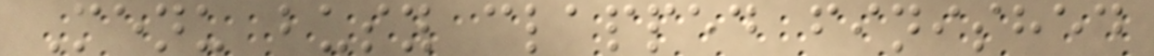Menu busy clapped finished
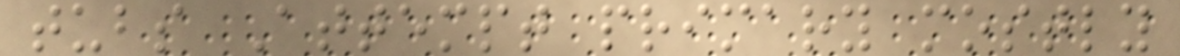tubs Attempt primary mostly
